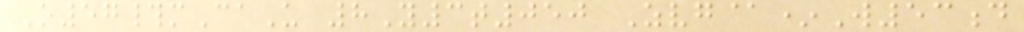O57#mCaU 8Y3t050 Zvg@*W53d
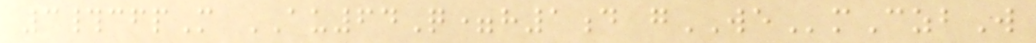3#cfpM AU64Q=h1d gWEmCzbW
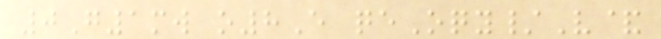0G1mw o8E qeOqy/V&
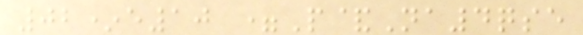02*e10 =P&Na4qse
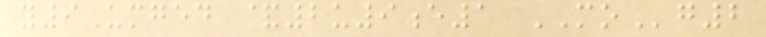y9Umged &2u9e1 MOg2
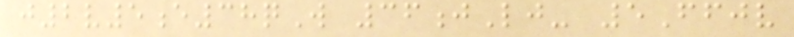j2v5e38qW 36jLj- 5Ffjv
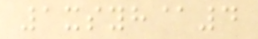1xsyh@4
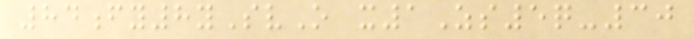84fy8ySvO x1Zs5q-30
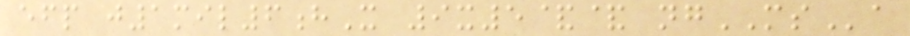efp j1mil6hX 9x5&& ngMSa
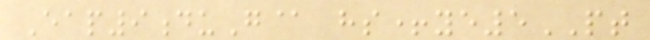Eap9duG@ hs+ye5PT
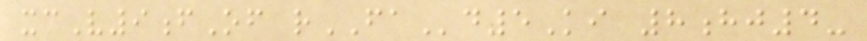xcV9fOf rFAd5Ki 8hj4-
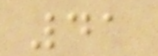41
